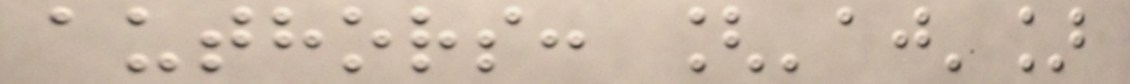authors: ['aj']
